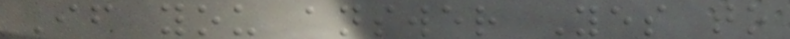If you answer Yes to
